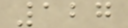127
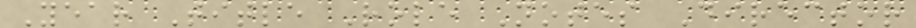Year Title Role Notes Director
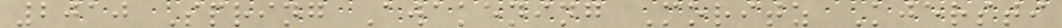2010 Spring Awakening Moritz Kjersti
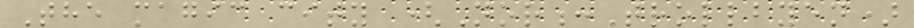The magic city (Nor:Trollbyen)
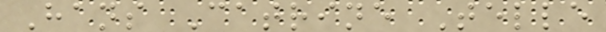Hans Catrine Telle
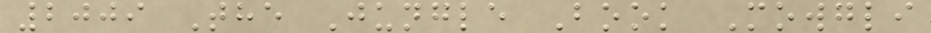2009 The Jungle Book Mowgli
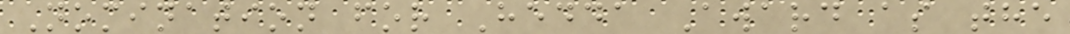Nomination for Hedda Award as the
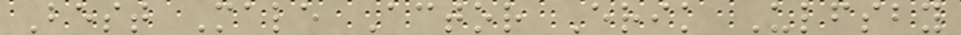Best Male Actor Erik Ulfsby
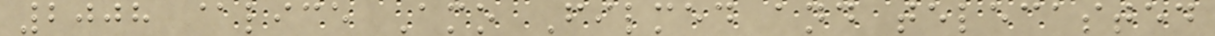2008 @lice Amo Filmed and telecasted
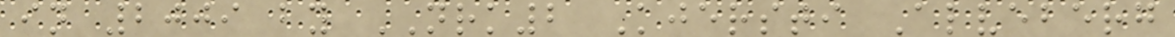in 2009 by NRK2 Kjersti Alveberg
